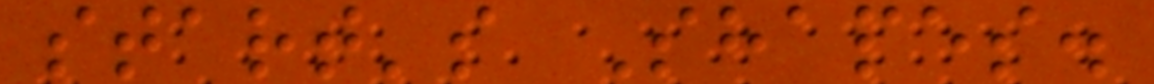start's Shapes.
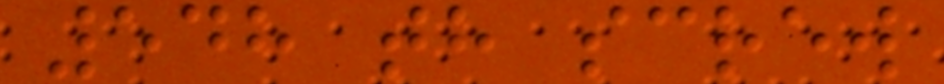548 th screw
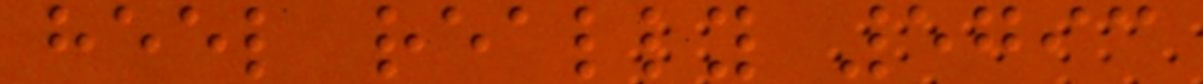heel really 5793
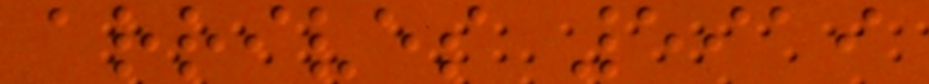arrives 5919
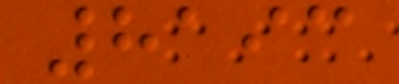8193
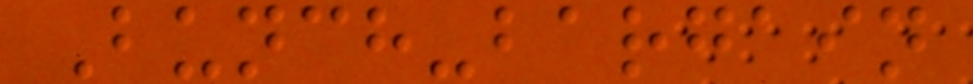Bunch-bargain
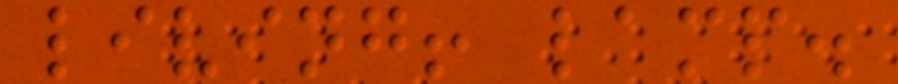living! lamp.
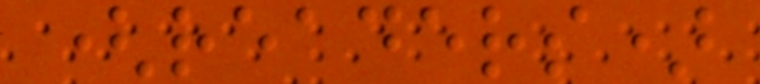(readers)
